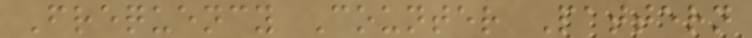Frequency Counter Pattern
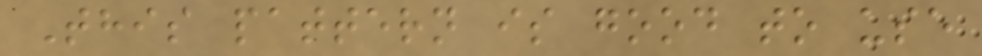This pattern is good to use
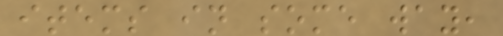items in some way,
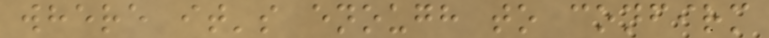where it's enough to confirm
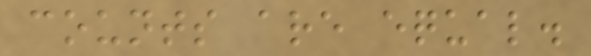counts are equal.
